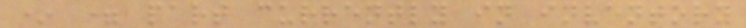* = part currently in inventory
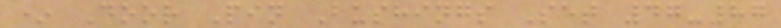* Door Pin Bushings Set 47-87
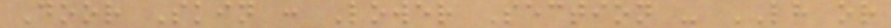Door Skin : Lower Section - LH or
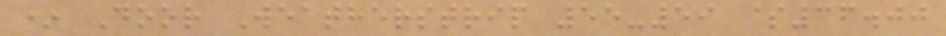* Door Weatherstrip 55-59 $36.00
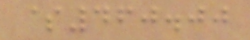$460.00
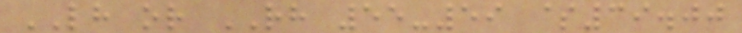LH or RH 55-59 $39.00
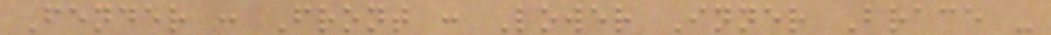Fender : Front : Lower Inner Brace -
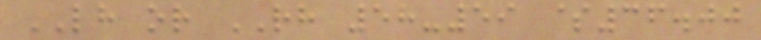LH or RH 58-59 $36.00
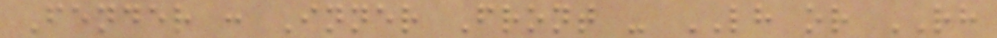Fender : Inner Front - LH or RH
